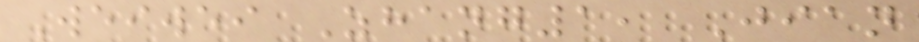Weiwei Zhang1, Jian
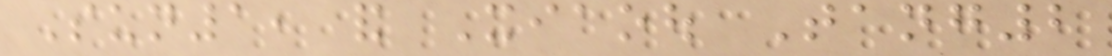Sun1, and Xiaoou Tang2
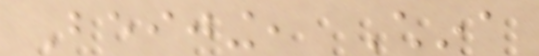Beijing, China
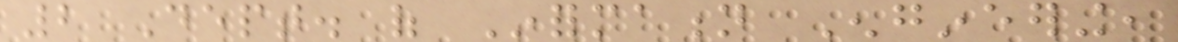2 Dept. of Information Engineering,
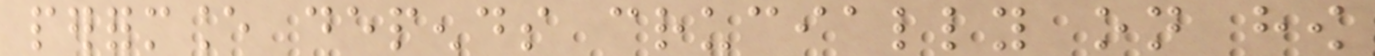performance depends crucially on how
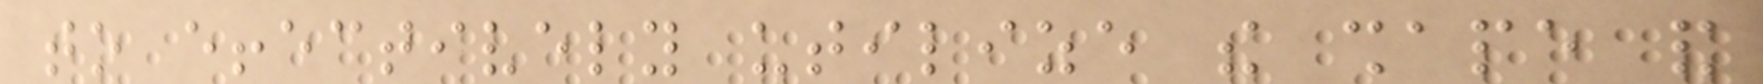to effectively utilize the shape and
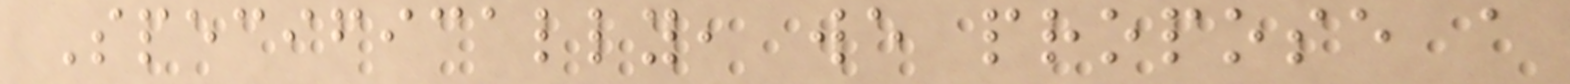Specifically, we propose a
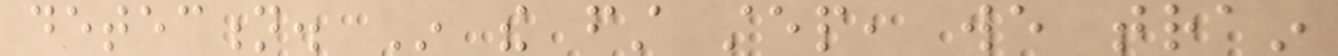detection. In the first step, we train
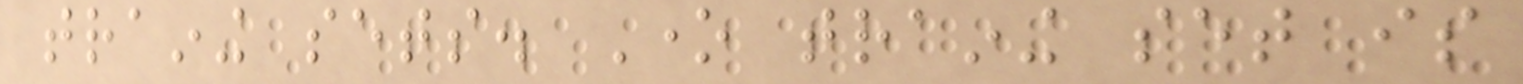training sets. One training set is
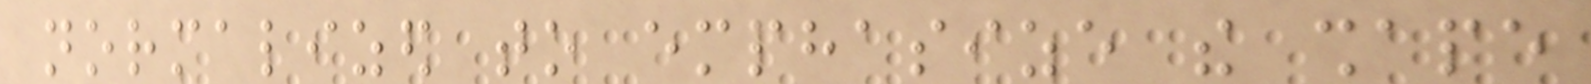normalized to emphasize the shape
